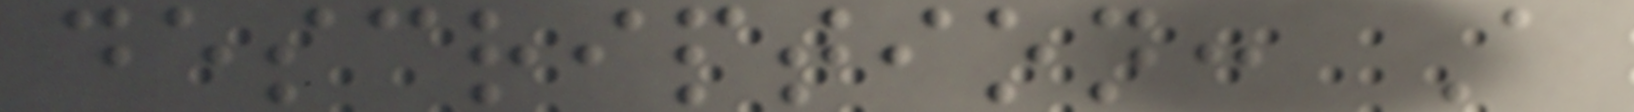description: A
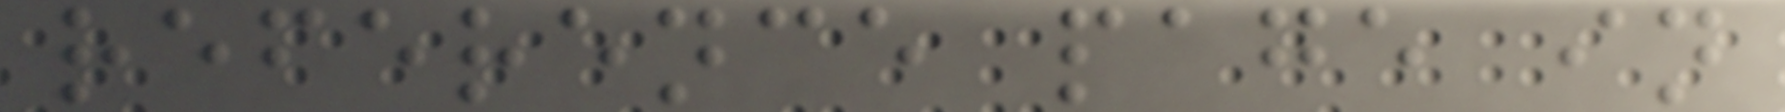reference page in
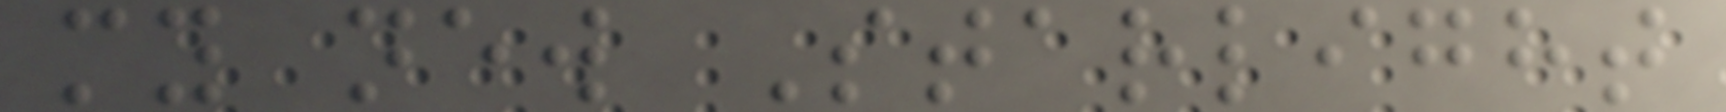my new Starlight
